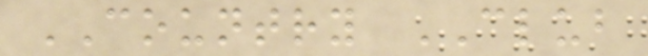COUNTRY CLUB
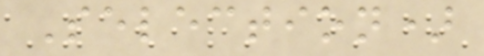Selection)
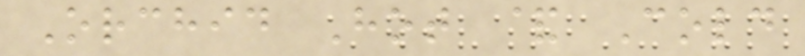Orchid Hot & Cold
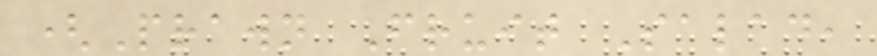(Prawn Fruit Salad,
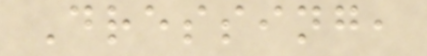Dressing,
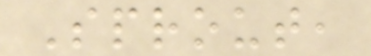Sprout,
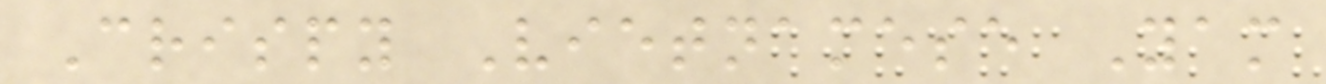Crispy Vietnamese Yam
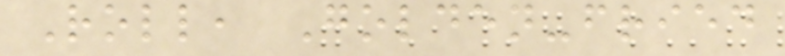Roll, Golden-fried
